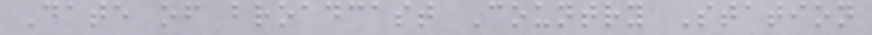Date of broadcast Country Station
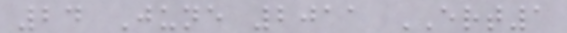24 June 2011 ERT1
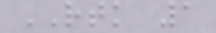RTK 1
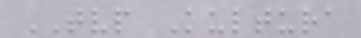TVP Kultura
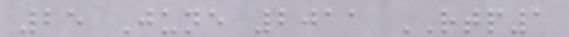25 June 2011 RTP1
